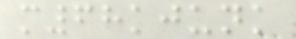m68kjunk
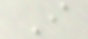I
